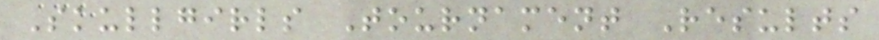Skullgirls Tournament Results
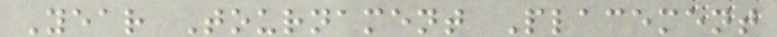Year Tournament Placement
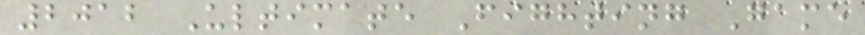2012 Ultimate Fighting Game
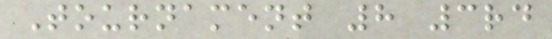Tournament 8 3rd
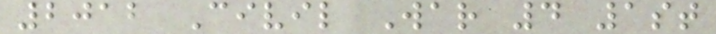2012 Civil War 4 1st
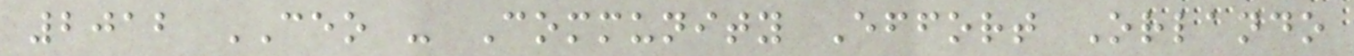2012 CEO - Community Effort Orlando
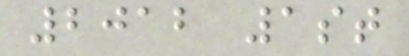2012 1st
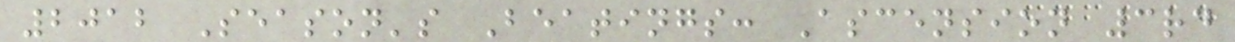2012 Season's Beatings: Ascension 3rd
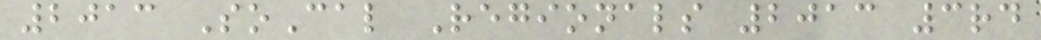2013 SoCal Regionals 2013 3rd
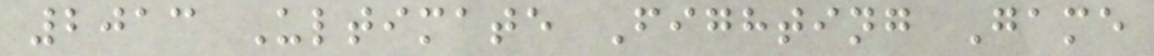2013 Ultimate Fighting Game
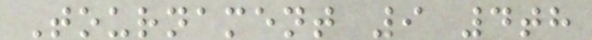Tournament 9 4th
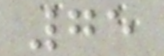75
